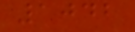1042
